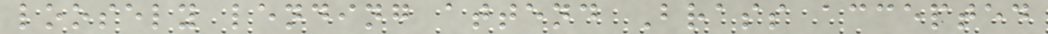loosely lending attend Brass accepted
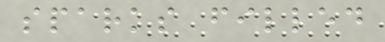sparks filled
